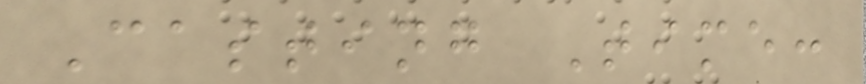Casting Time:
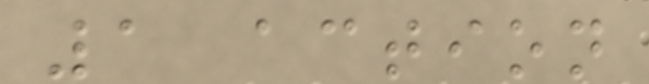1 action
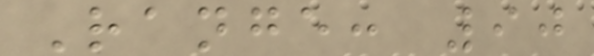Range: 90
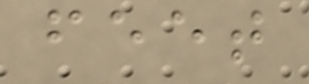feet
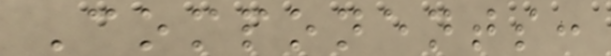Components:
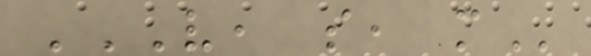V, S, M
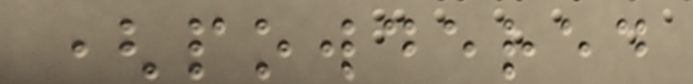(powdered
